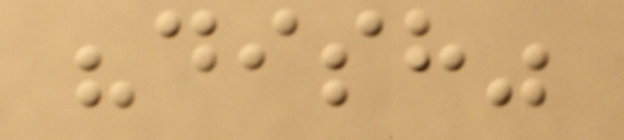"dish"
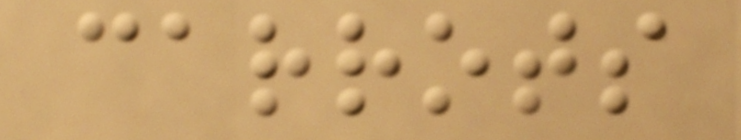carrots
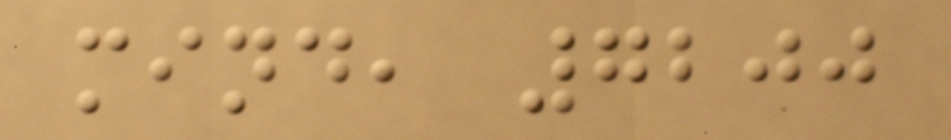mind, 7200
